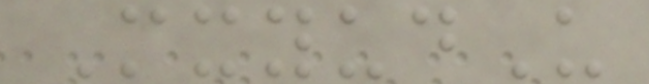MxyudU
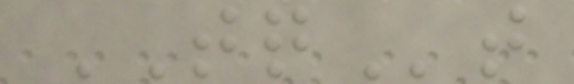TQt
